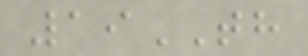19TH
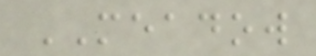MEADOW
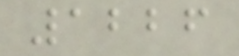1226
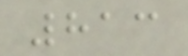813
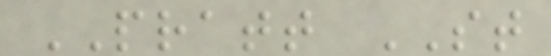PRATT ST
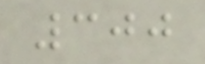300
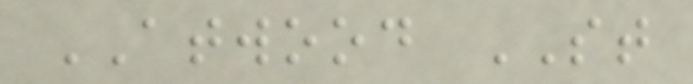ATWOOD ST
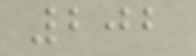202
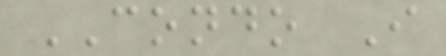CONDO I
